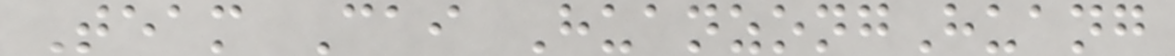Team Cai HuanzongHuang
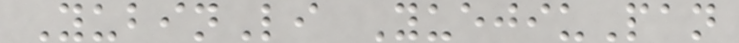YubinLi YuejiuPan
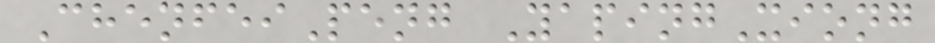ChenfeiPeng YapingXiong
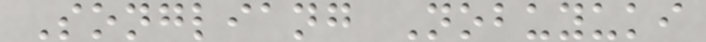Songliang Nobuyuki
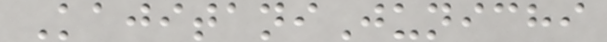KajitaniJunichi
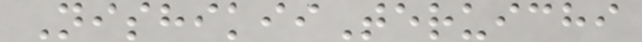NishikiiTeruichi
